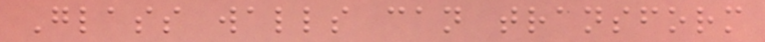Glass walls can transform
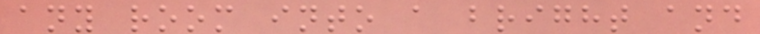any room into a bright and
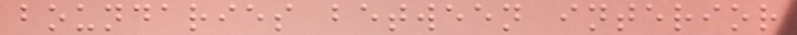boundaries between interior
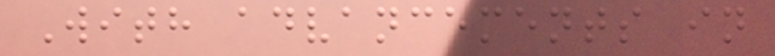With advancements in
